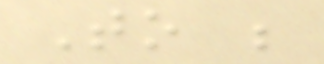To be
